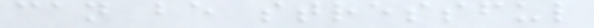can be stressful
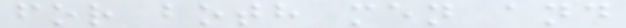for both men and
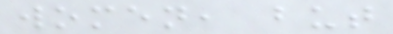women, but
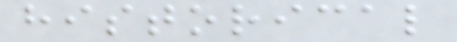historical
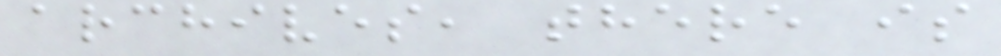archives, there is
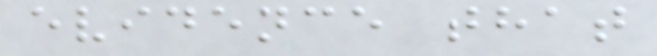evidence that
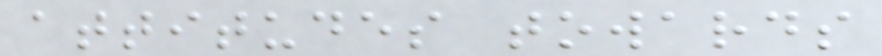attitudes towards
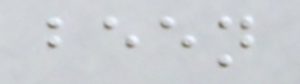been
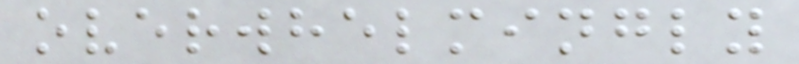overwhelmingly
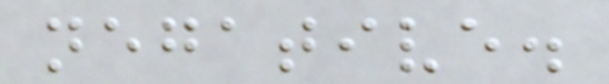negative.
